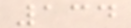134
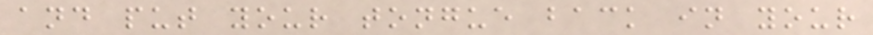and put your tongue back in your
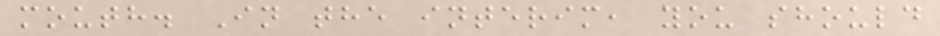mouth. In the interim, you should
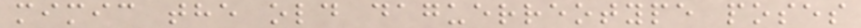mimic the old daguerreotype poses
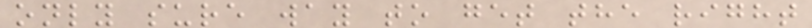only sure way to get the right
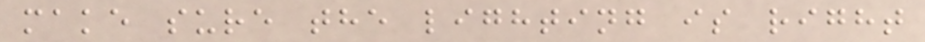make sure the lighting is right
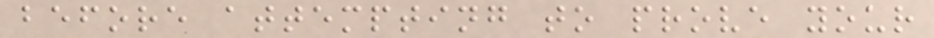before attempting to prove your
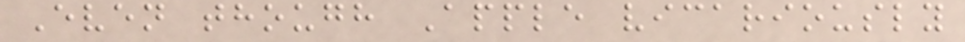Even though Apple vicariously
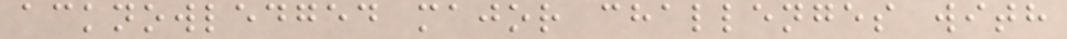acknowledged major challenges with
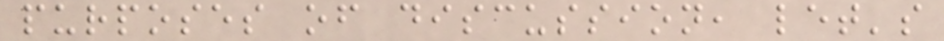purposes of discussion, let's
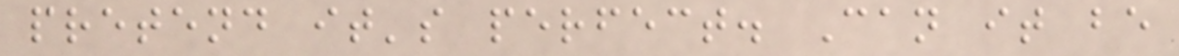pretend it's perfect. Can it be
